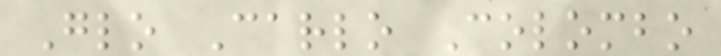Glo Carlo Colombo
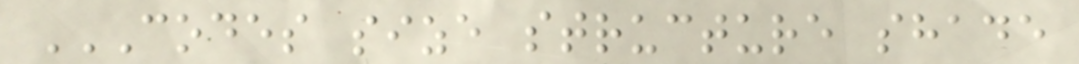CODES SIZE STRUCTURE SHADE
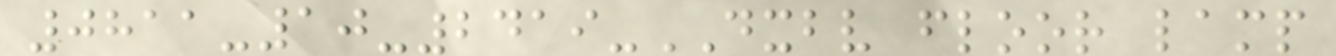0811-10-2419-DXBV floor lamp
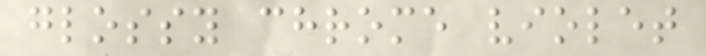glossy chrome violet
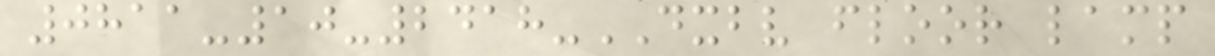0811-10-2418-DXBV floor lamp
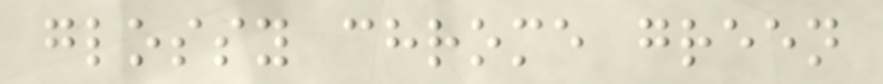glossy chrome green
